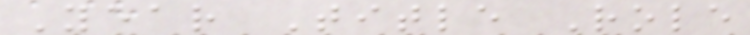Year Title Role
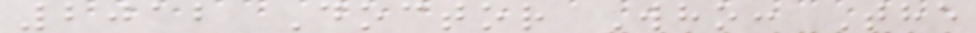2012 Doctor Who: The
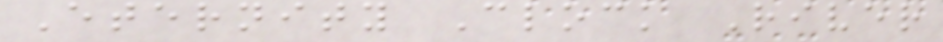Eternity Clock River
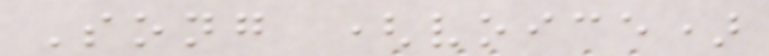Song (voice)
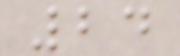24
